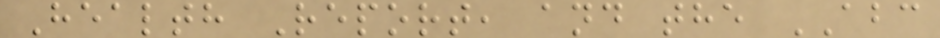Health Report, and the ABC
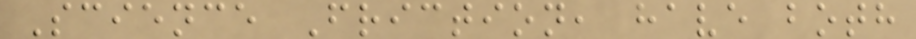Science Friction, have both
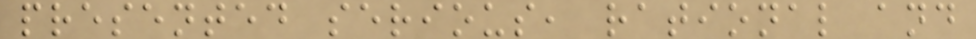presented serious, rational and
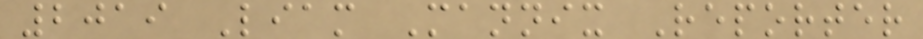2019 Liam Mannix Reporter
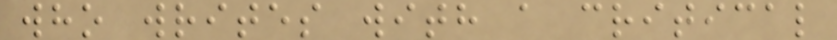who writes with a critical
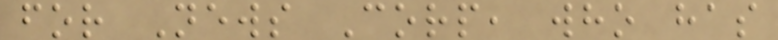for News Corp, who has
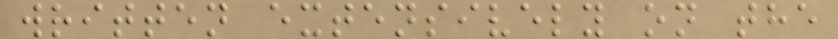written extensively on the
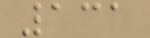131
